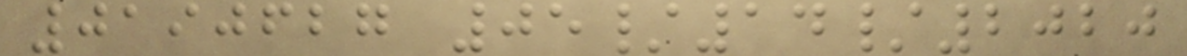0190627 05/14/2020
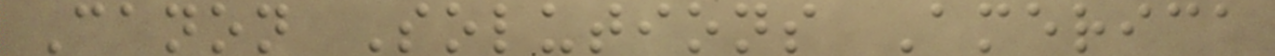Canon Solutions America
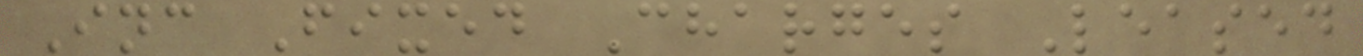Inc Fixed Charges Leased
